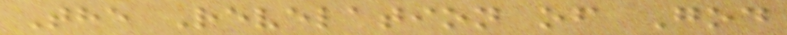The Revelation of God
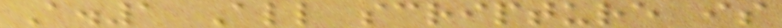A.1 All scripture is
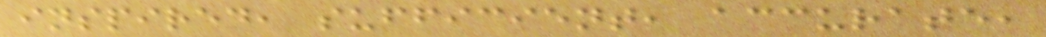inspired, sufficient, accurate,
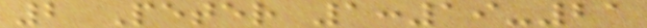2 Peter 1:19-21
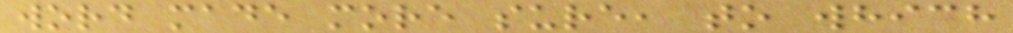word made more sure, to which
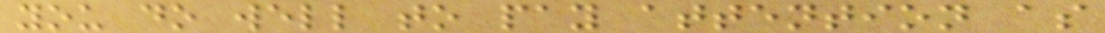you do well to pay attention as
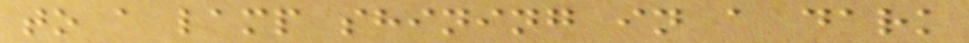to a lamp shining in a dark
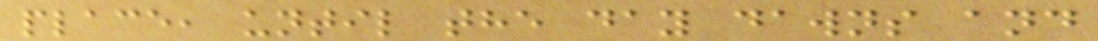place, until the day dawns and
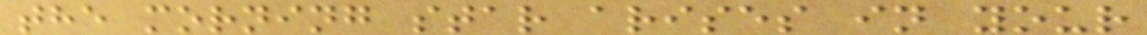the morning star arises in your
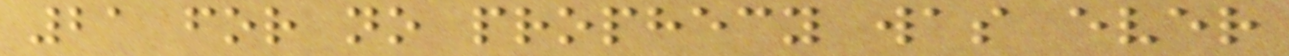21 for no prophecy was ever
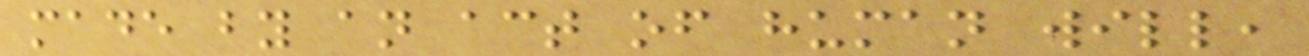made by an act of human will,
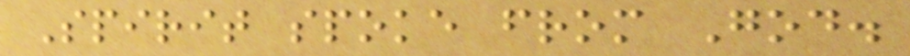Spirit spoke from God.
